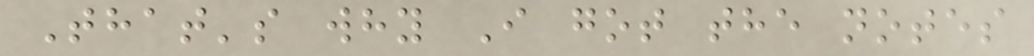That's why I got the notes
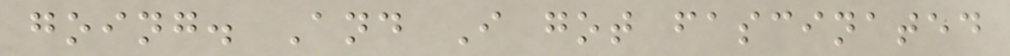going. And I got fascinated
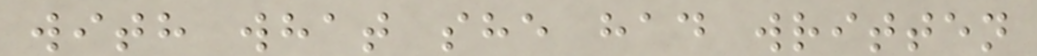with what she had written
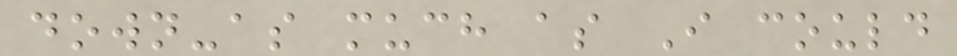down-as much as I could
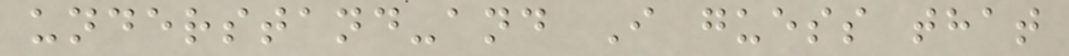understand-and I guess that
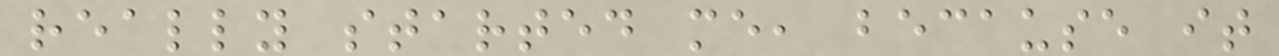really started me, because it
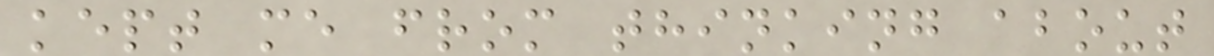kept me from thinking about
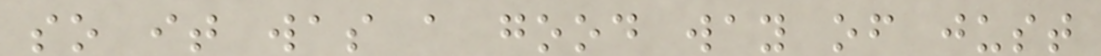so it was a good way of just
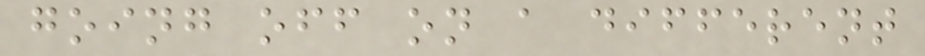going off on a different
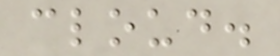cloud.
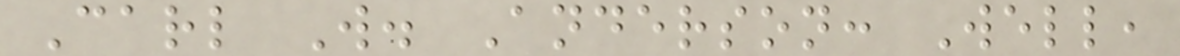Carl W. Anderson: Well,
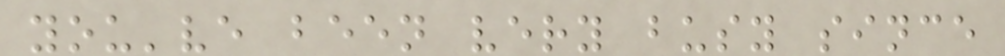you've been very busy since
